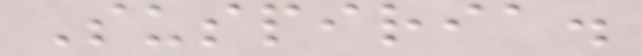Suspiria.
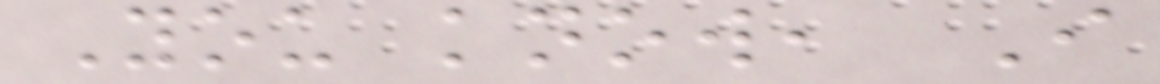You know, I
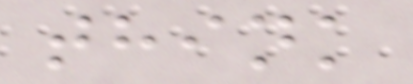think
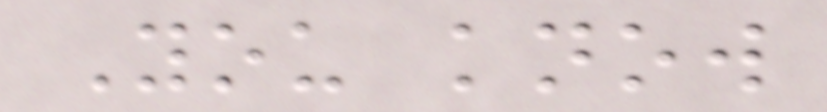You know
